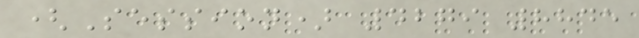(Session) 4279 8845
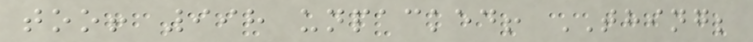too! 998 unpacked! THING;
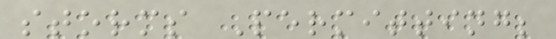storms Permitting;
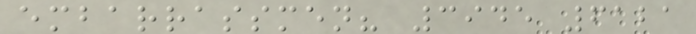embarrassmen? 3945 6121
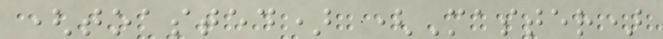(toasted) (Master)
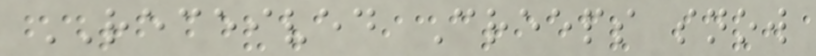RECEIVED Creeps snow
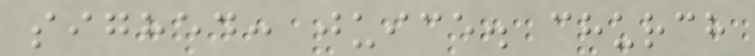sighed: juice. church
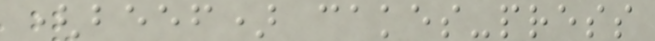(beef) cakes-press
